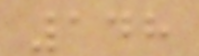148
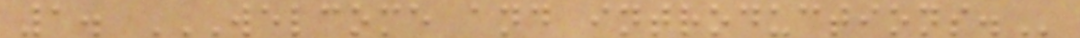1. WELCOME AND INTRODUCTIONS.
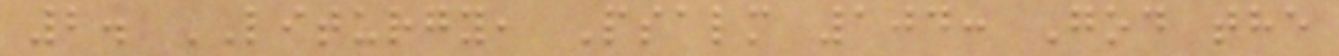2. LITURGY, Psalm 104: God the
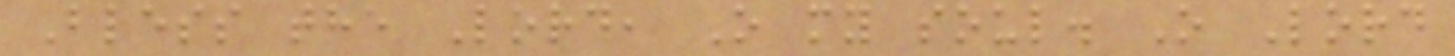Bless the Lord, O my soul. O Lord
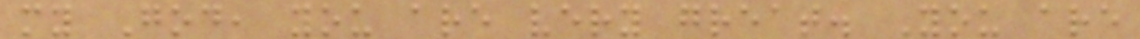my God, you are very great. You are
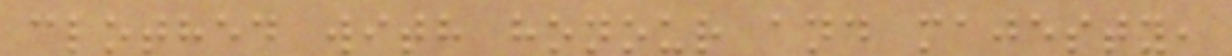clothed with honour and majesty,
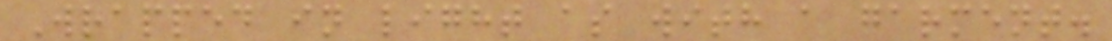Wrapped in light as with a garment.
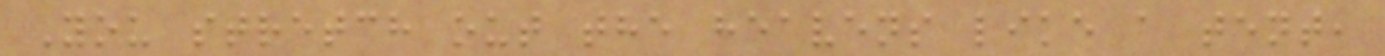You stretch out the heavens like a tent,
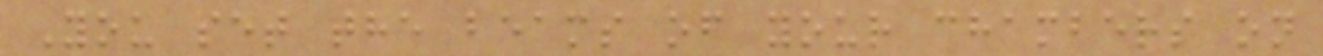You set the beams of your chambers on
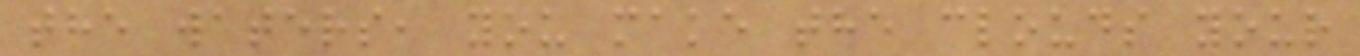the waters, you make the clouds your
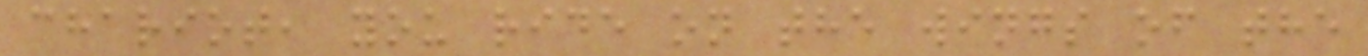chariot, you ride on the wings of the
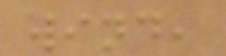wind,
